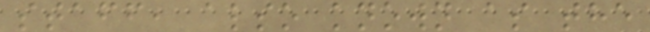staff, also known as the
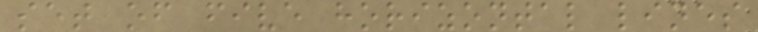set of five horizontal lines
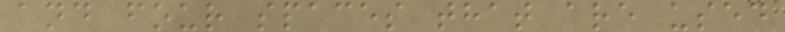and four spaces that are used
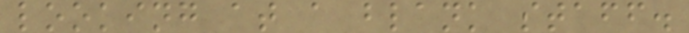looking at a blank staff.
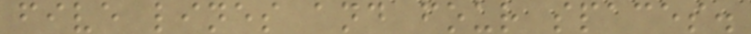five lines and four spaces.
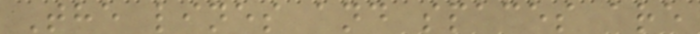The lines and spaces are
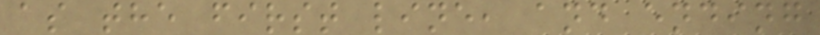as the first line, and ending
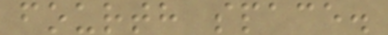fourth space.
